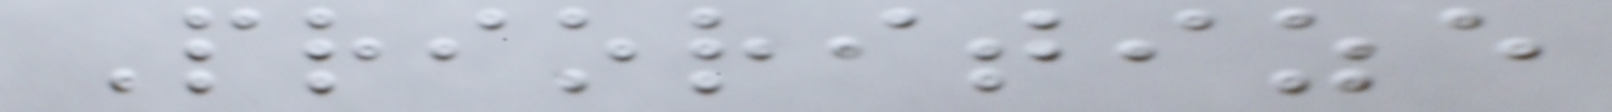Prioritize
